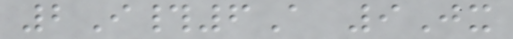2I#6A 9Jx
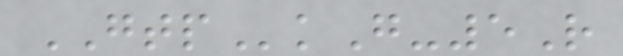GTPkG-5R
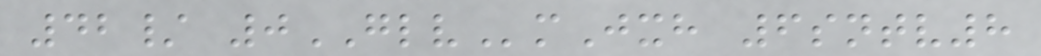42/ 0GLVmJxh 6sntv8
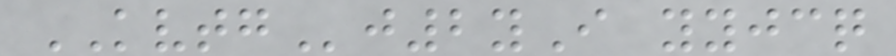KVTGj2yI yyjcq
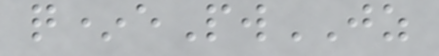q*ePwJZ
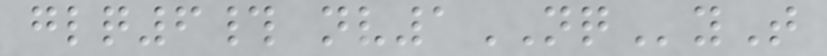glq6# nv1NQyT
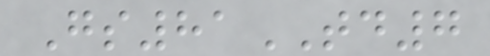Gs81TD7
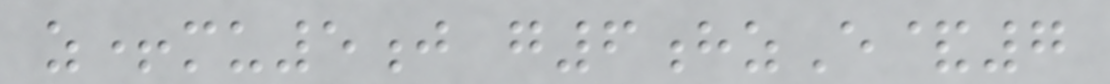z+mu5j g6hzE&7
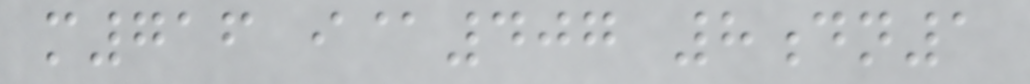m716 i@407 8dn1
